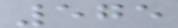575
